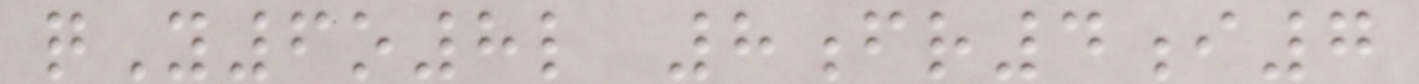qY6o8l 8fr4i7
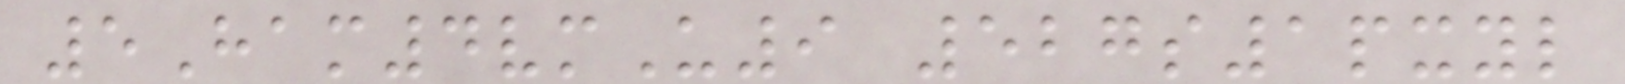5Ham4vmU9 527s1pxyl
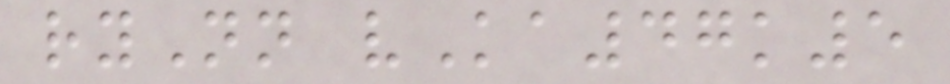ryNn vKa47k5
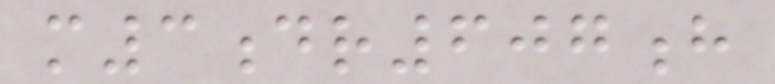m3dr607h
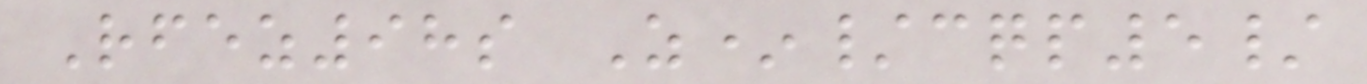Rfez98s Z*/cqp5/
